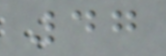47
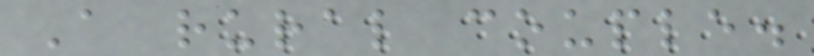A rural couple.
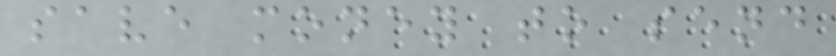save money to send
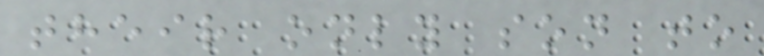their only son to
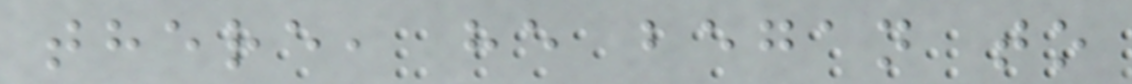there, he began to
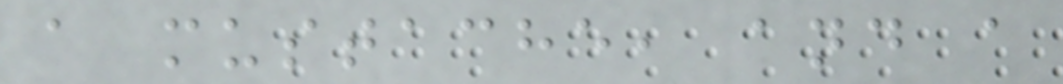a mustache, and a
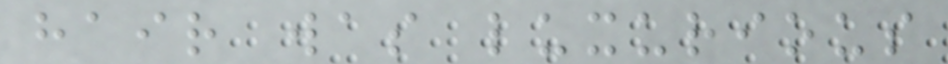hair was luxurious
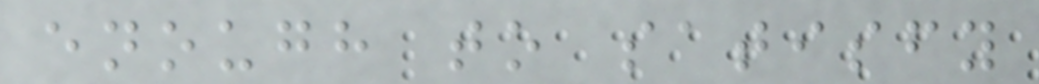enough to satisfy
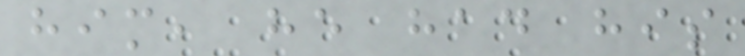him, he had his
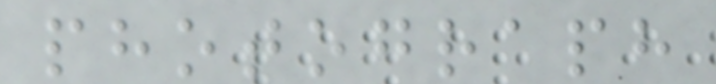photograph
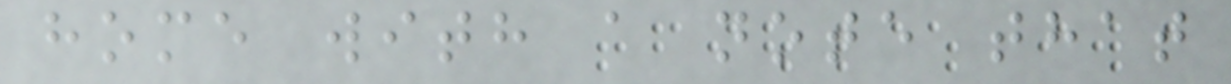home with a note that
